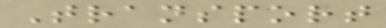Transport
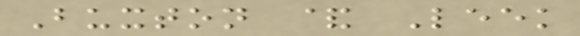Buxton & Leek
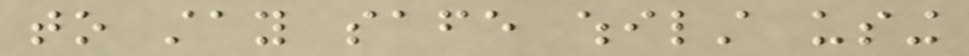to stay safe whilst using
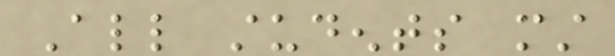All students must
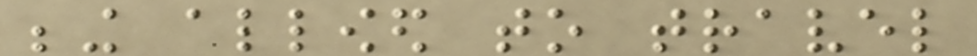being allowed to travel
